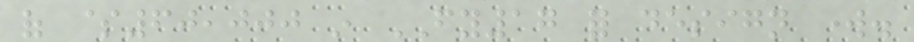of $60,000 in FY17 for design work.
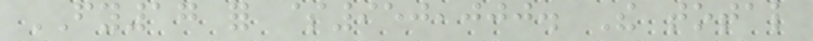FY17 for $950,000. The total
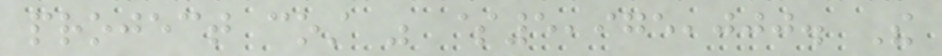project cost was $5,975,000. The
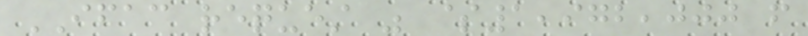IFAC request was $1,972,000 from
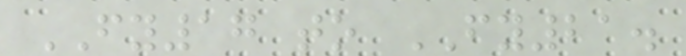FY17 to FY21.
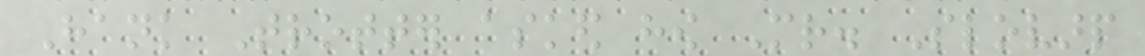Hank Trotter asked how Mr. Slovarp
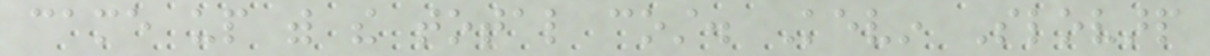came up with the total cost. Kevin Slovarp
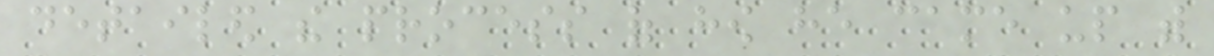detailed the process of how he came up with
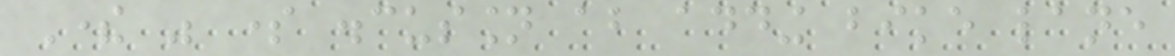There was some discussion about adding bike lane
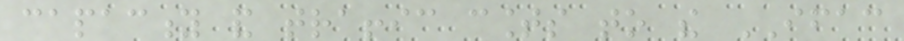capacity and traffic counts to the IFAC
